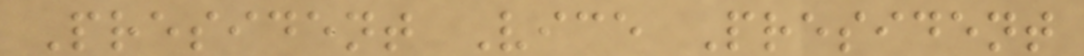President Vice President
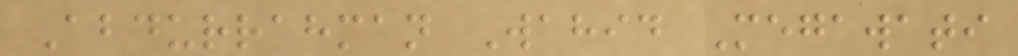Abdurrahman Wahid Megawati
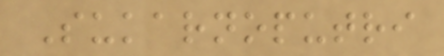Sukarnoputri
